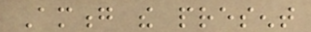Among the present
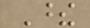These
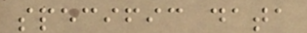specific data
